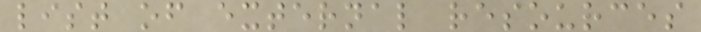list of external resources
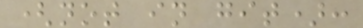(not in git):
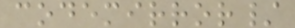codemirror/
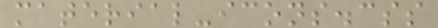material-icons.css
